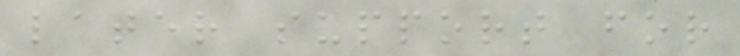later support for
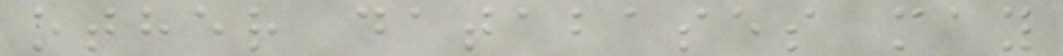other databases may
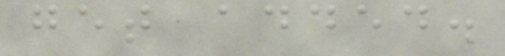get added.
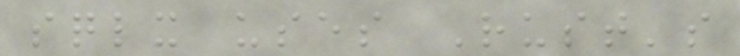sqlx uses Rust's
